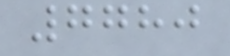7780
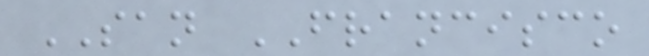SAN FRANCISCO
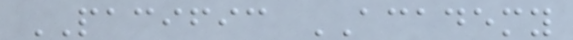PACIFIC ACADEMY
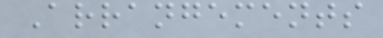Arrangements
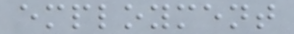employment
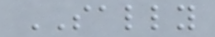SALLY
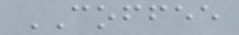COFFEE
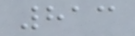813
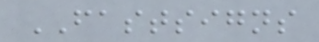FASTSIGNS
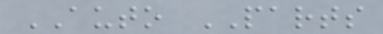AUTO PARTS
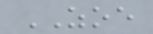ZOE
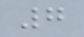7
